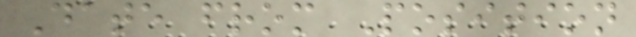Date from Position
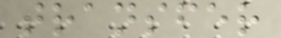transfer
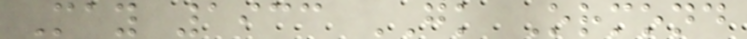May 1933 GK Ormond
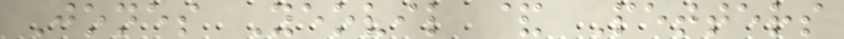Jones Yeovil & Petters
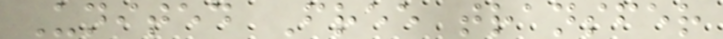United Free transfer
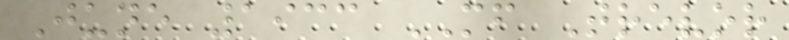June 1933 MF Trevor
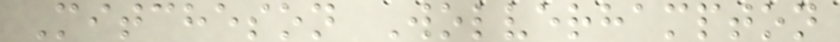Mitcheson Wolverhampton
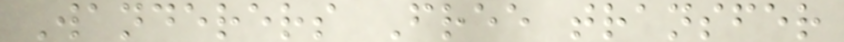Wanderers Free transfer
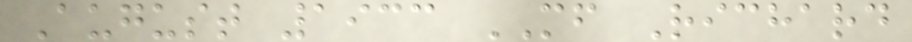August 1933 MF Richard
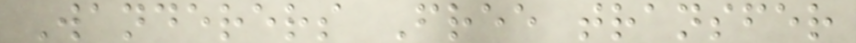Wanderers Free transfer
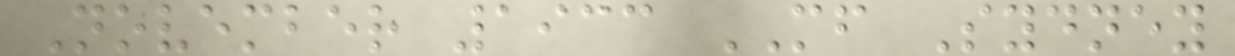November 1933 MF Sydney
